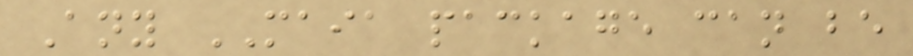Any MAIA package can be
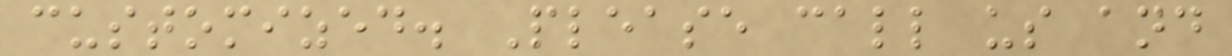customized. Please call us and
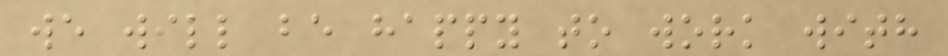we will be happy to work with
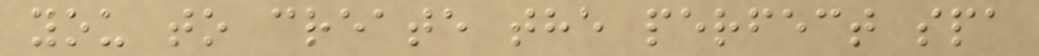you to create the perfect spa
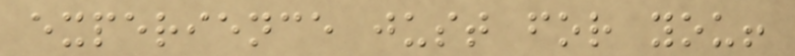experience just for you!
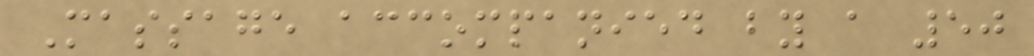Massage accompanied by a 50
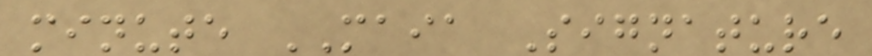minute MAIA Signature
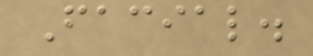Facial.
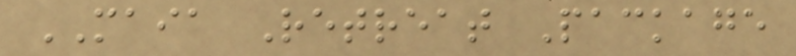MAIA Retreat Package
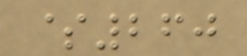$260
